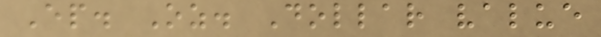Ep. Oz. Dollar value
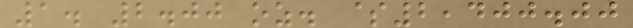1. 2.00 oz. $2,400.00
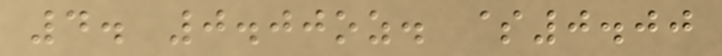4. 0.00oz. $0.00
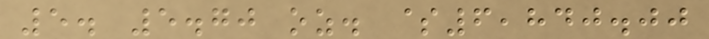5. 5.70 oz. $6,840.00
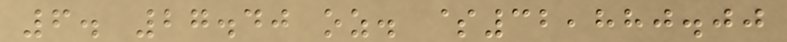6. 27.40 oz. $32,880.00
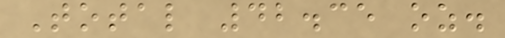Total 42.35 oz.
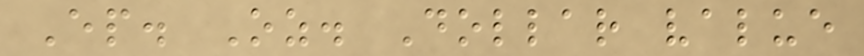Ep. Oz. Dollar value
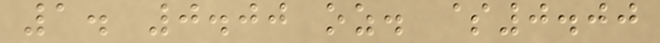1. 0.00 oz. $0.00
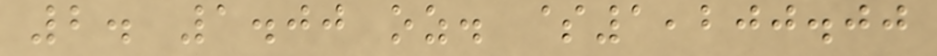2. 1.00 oz. $1,200.00
